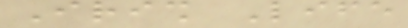Irish Life
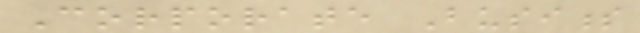Corporate Business
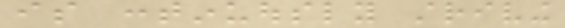is continuously striving
